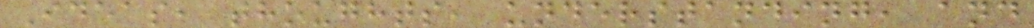Ideas, thoughts, understanding, and
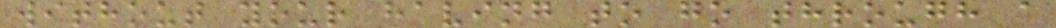without your having to go through a
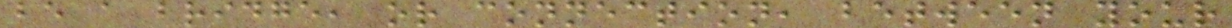be a bridge, or connection, between your
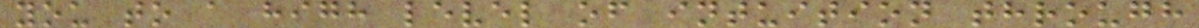you to a high level of intuition through
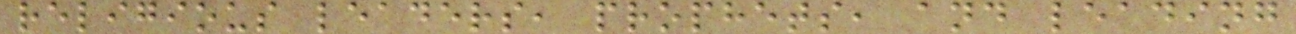religious leaders, prophets, and leading
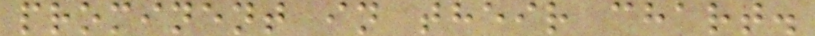prominent in their chart.
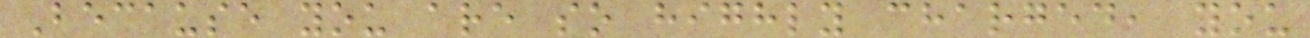Because you are so highly charged, you
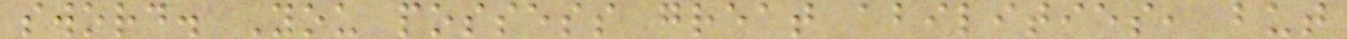sword. You possess great abilities, but
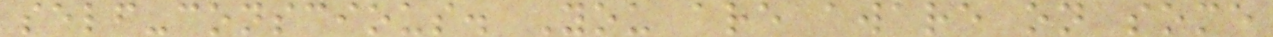self-conscious. You are aware on some
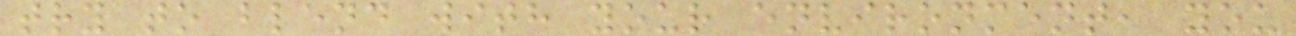try to blend with your environment, you
